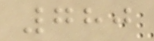780
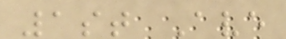1st Ave
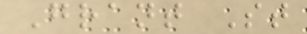Grant St
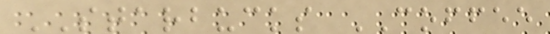STARBUCKS COFFEE
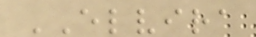ELVIRA
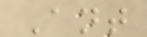Ant
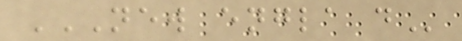NEW ENGLA D
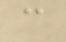c
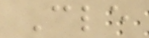Cle
